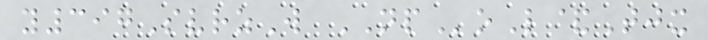y397SvrzW NPoL&Tjx
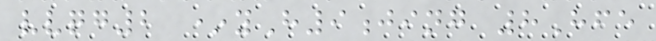vvqg2 *yH9jing 8Hfe
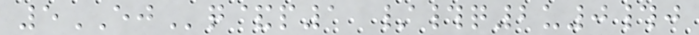5EJq&p1 /#q2u0#j
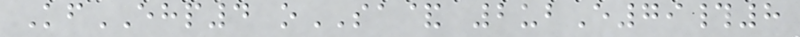KfEHP4 oSA& 2ubE79#8
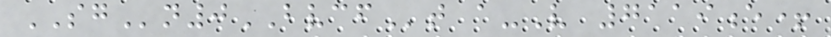SGn0BVCFt a-V 7119e+
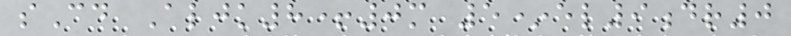sCd Aljk8+0m 5*el9dr0
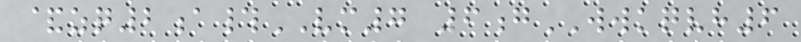&zq2a#VM7 6gWWKQVH6
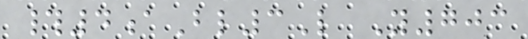#4aBl3L Y703
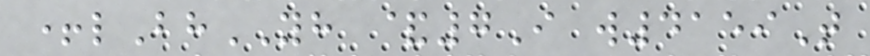+lBhYH &7I w4159T
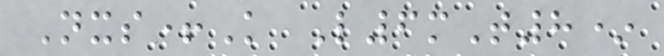Nxs+K L6mT8*
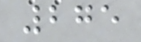275
